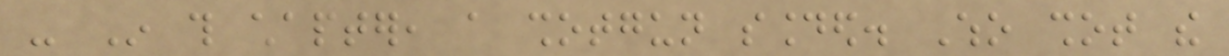- In this chapter, a shotgun sounded. Who shot the
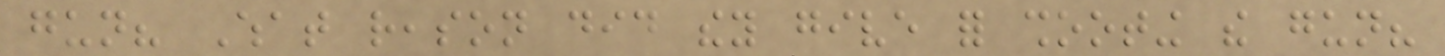gun? What reason did they give for shooting the gun?
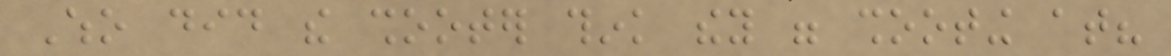Who did the shooter think they were shooting at?
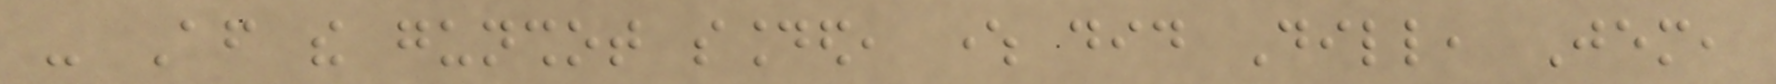- After the gunshot sounded, where did Dill, Jem,
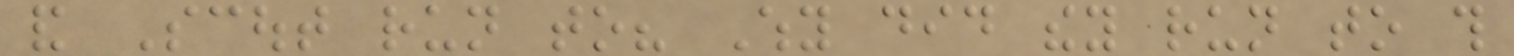and Scout run to? Why did they run to this
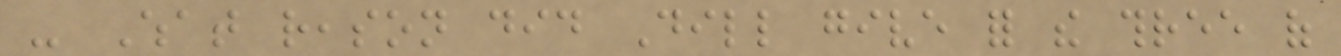- What reason did Dill give for the three of
